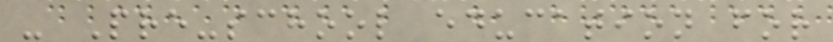- Pre-school education for
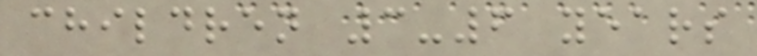children 3-6 years
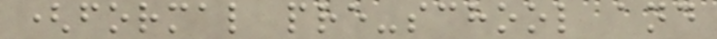(formal pre-school and
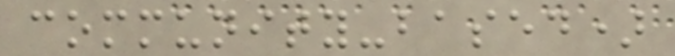community-based)
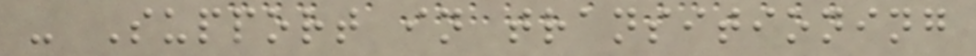- Support in transitioning
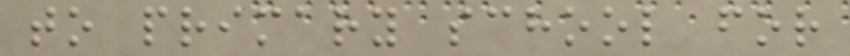to primary school for
